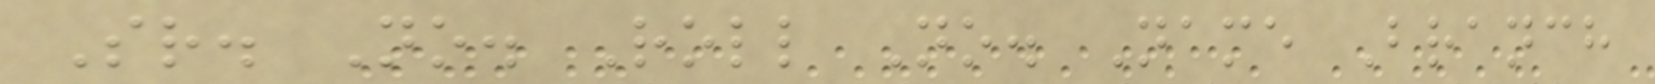Sr. No. Roll No. Name Branch
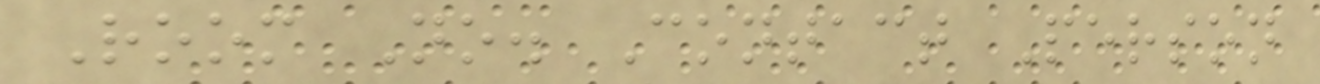Room No. Contact Person
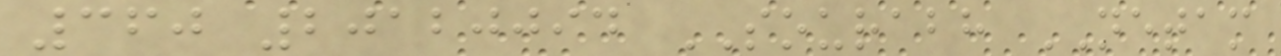360 20120094 SOURABH NETAM
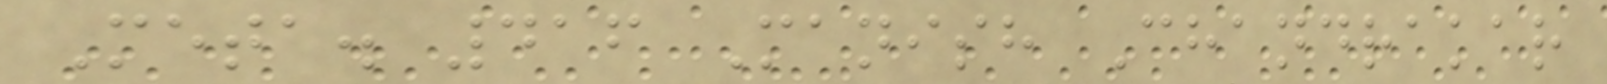Meta. 416 Manish Chandrakar
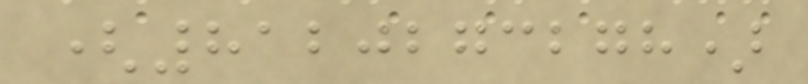(8120273278)
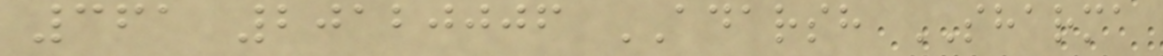361 20120006 ADARSH SHARMA
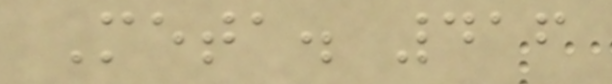Meta. 416
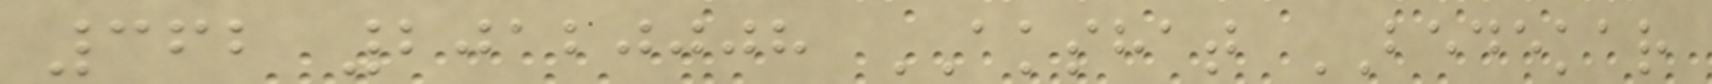362 20120008 AKSHAT BEDEKAR
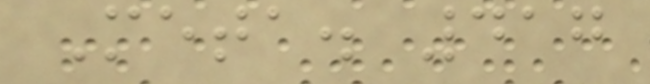Meta. 417
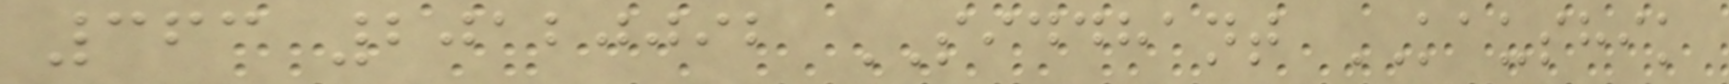363 20120092 SIDDHANT KAUSHIK
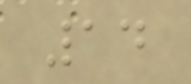14
